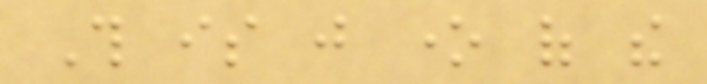This is just one of the
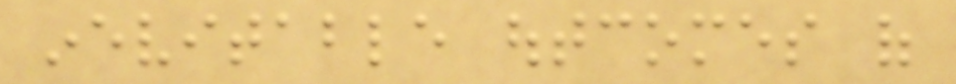inevitable outcomes of
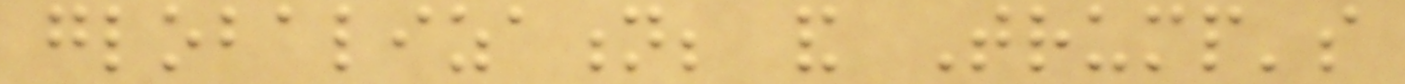globalization; and Trump's
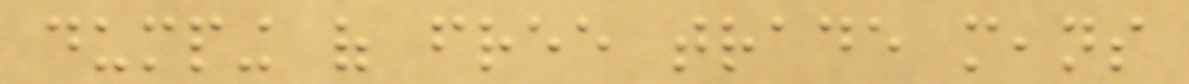dumping of free trade means
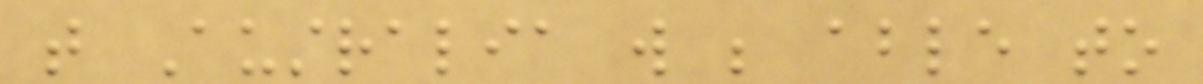that Australia will be able to
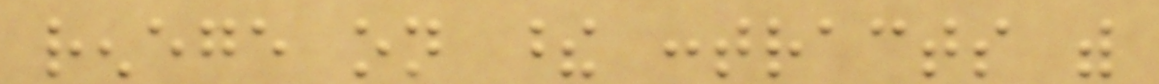renege on these contracts with
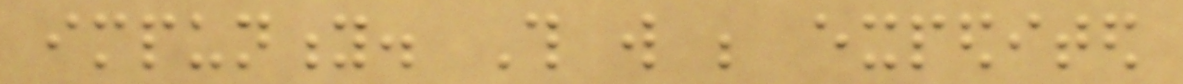impunity. This will be expedited
